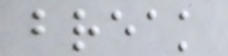break
